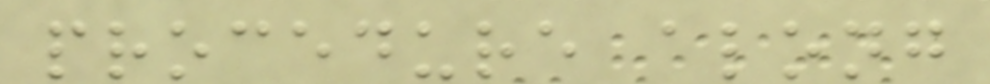procedure along
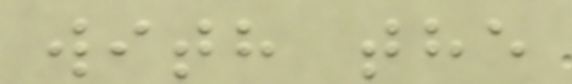with the
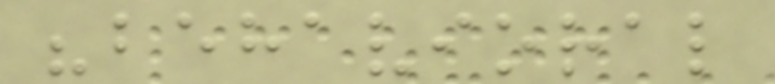"behavioral
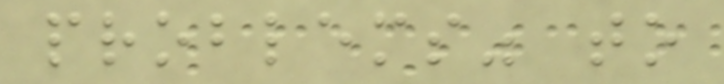problems" to
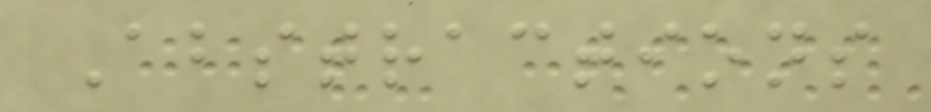Abstractions
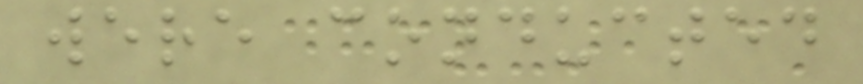were conducted
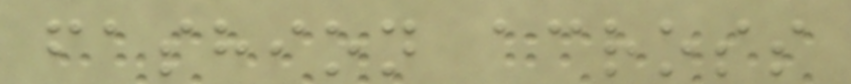fashion across
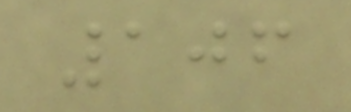106
